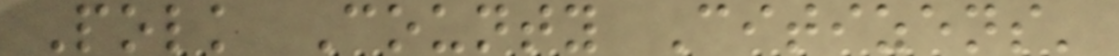Polk County Citizens'
